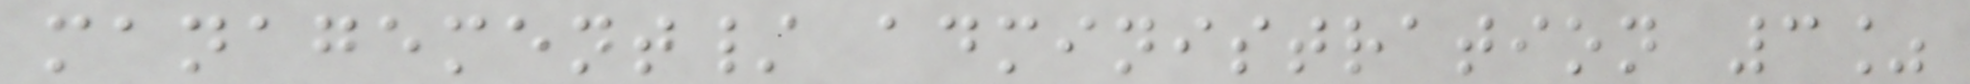management/ administration 3%
